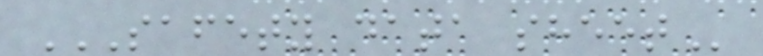SAFETY DATA SHEET
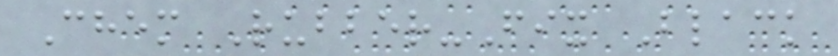Chem Rubber-Fix Black
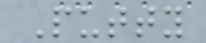Putty
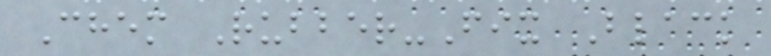Chem Rubber-Fix Black
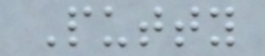Putty
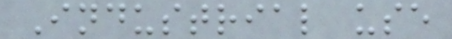Industrial use
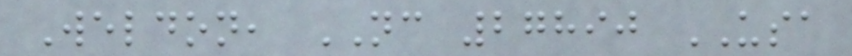Weldon, NC 27890 USA
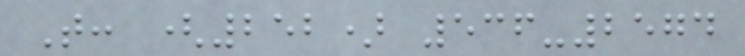T: (252) 536-2574
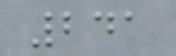241
